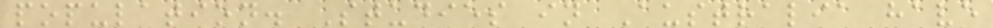population. Studies in Australia have
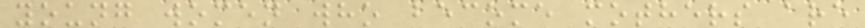young women who become mothers are
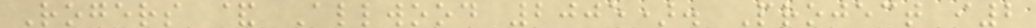Rogers & Allwood 2005). Project i2
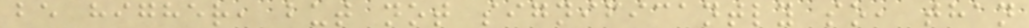be higher, but not significantly so, than
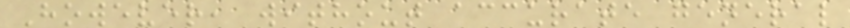However, without accurate general
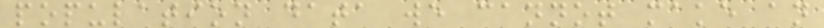population data we cannot make an
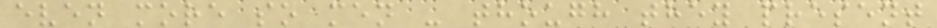even more so men - though they present
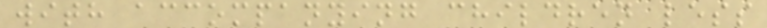with accompanying children less
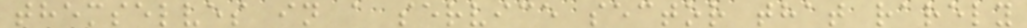themselves in a service sector that rarely
